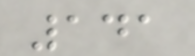141
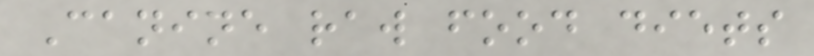Canine raw food diets
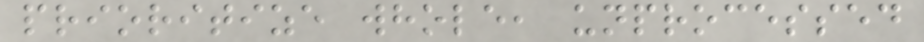prioritize whole, unprocessed
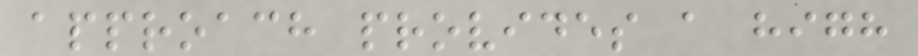approach provides a high
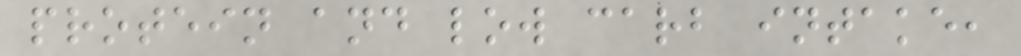protein and low carb intake,
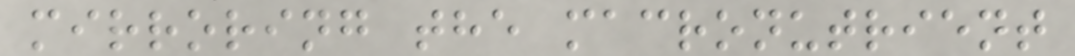mirroring the macronutrient
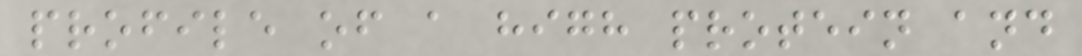profile of a high protein and
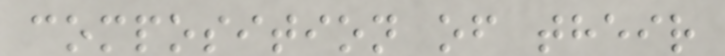composition of their
